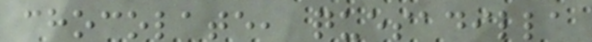chocolate, quesadilla
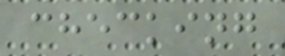checking
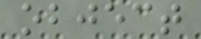object
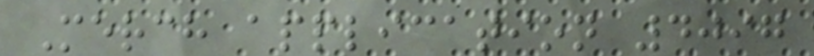Merch application 4097
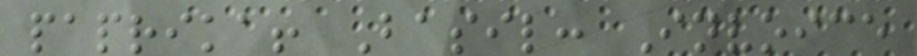paprika! Basil: Invoice
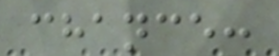chance:
